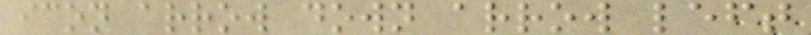icon arrow down arrow left
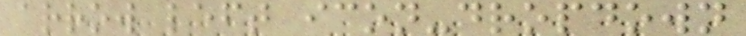arrow left icon-dropdown
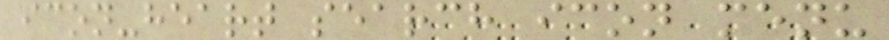icon-heart search icon menu
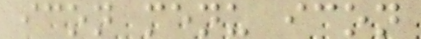icon menu icon
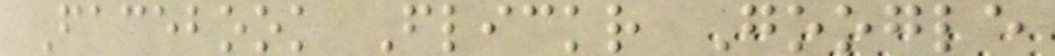Facebook Flickr Google
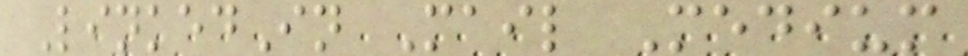LinkedIn Mail Medium
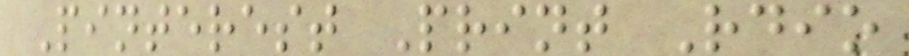Pinterest Print Rdio
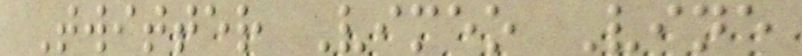Twitter Vimeo Vine
